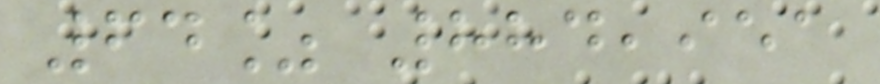64% 884,951
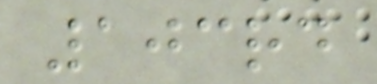103rd
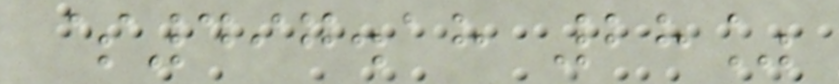$497.18 28%
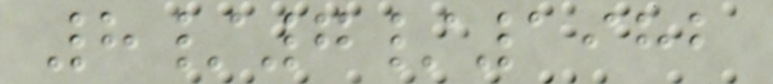8/7/1982
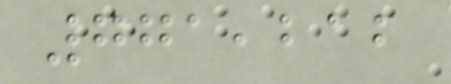771,212
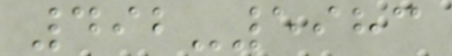492-5983
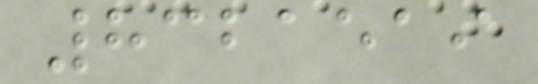8321519
